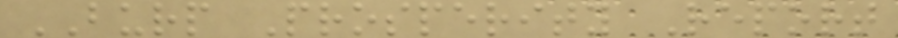BURP Prosperity Report
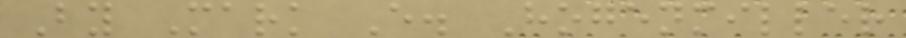By Mark E. Hogenmiller
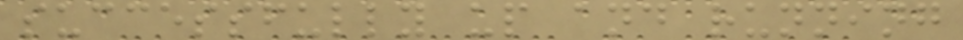successfully up and running
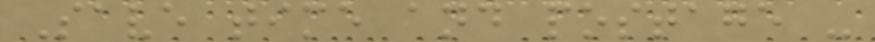Save time and postage -
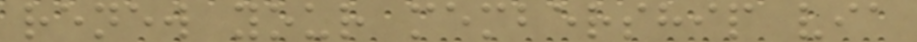renew your membership via
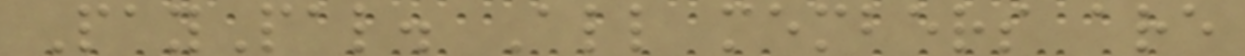PayPal. All members are
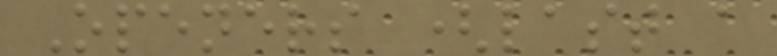Openers (last a
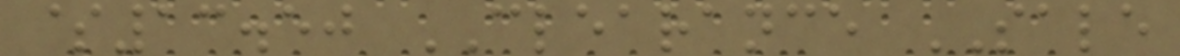$13.50 CLEARANCE SALE
